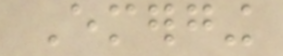Emerging
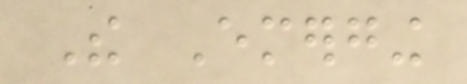The Emerging
